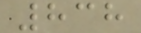838
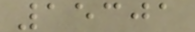15301
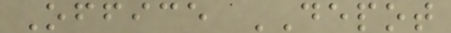Office DEPOT
